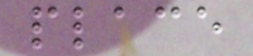place
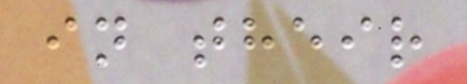in their
